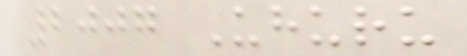2007 Uhuru
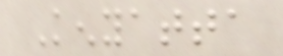Kenyatta
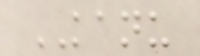KANU
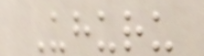Uhuru
